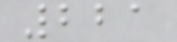221
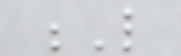L
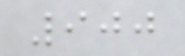900
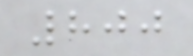800
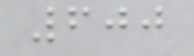600
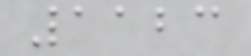1123
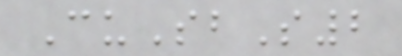CuSbS2
